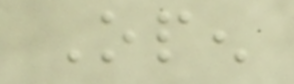Open
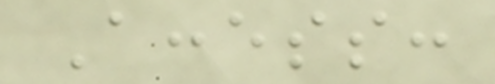Access:
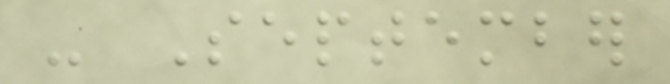- September
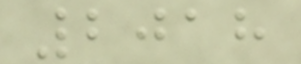2018
